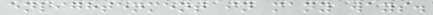enlightenment in many ways.
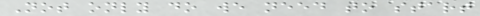Not only do we need to start
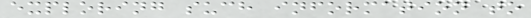exploring such information to
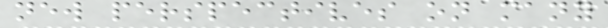new perspectives on many
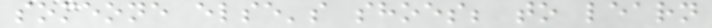someone else's shoes; to learn
